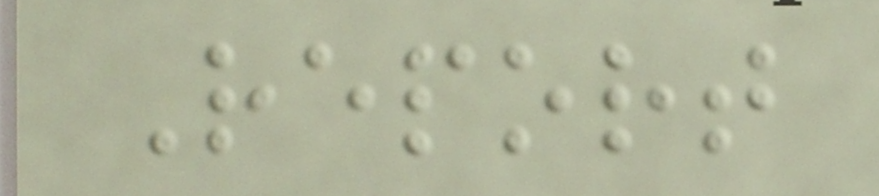Report
